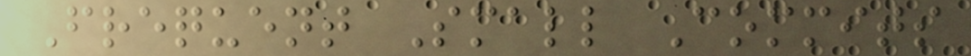Frequent Small Commits
